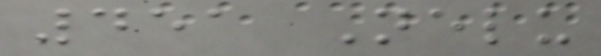451 Nelu
